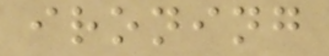ironing
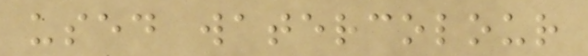used watercolour
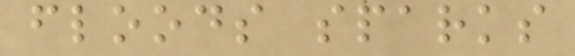floods sparks
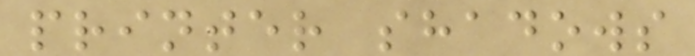printer shadows
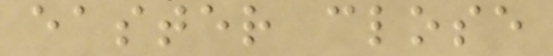easter close
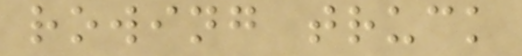rowing truck
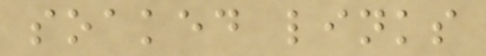soaked links
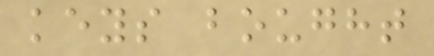keys bought
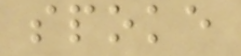spoke
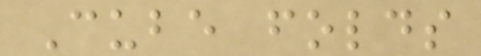Cube folds
